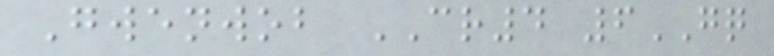Gwenwob CR4 6GQ
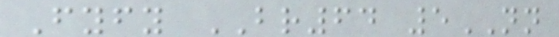Fyfy BR64 5NN
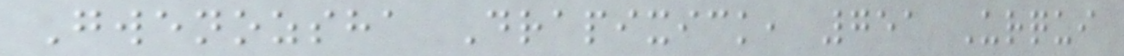Gwenozsha Drapixick, 751 Urqui
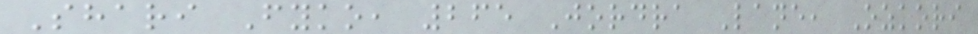Shari Fyko, 265 Jordra Lane, Ozkori
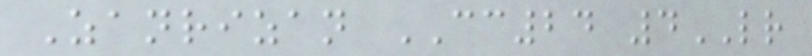Zanrizan CC24 4LR
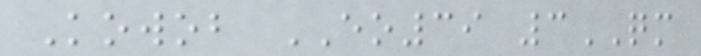Kowob EO39 3QM
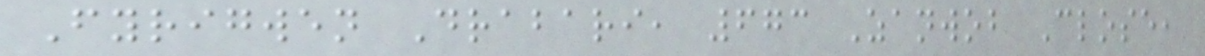Fyrigwen Drabari, 673 Zanwob Close,
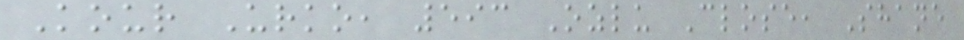Kour Urko, 593 Ozlu Close, Shane
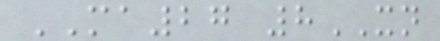MA27 8XN
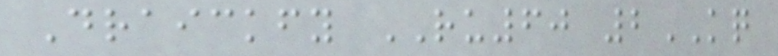Draickfy RU60 2KQ
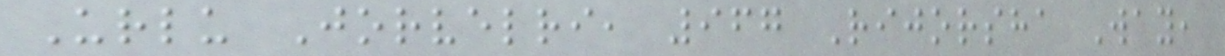Urlu Jorvelri, 967 Rijorsha Way,
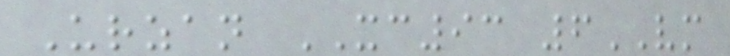Urzan XC93 6VM
